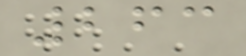263
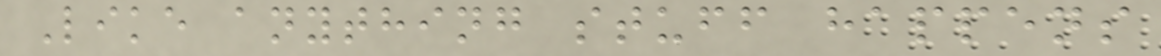Like anything stuff happens
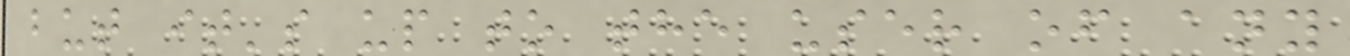but it's up to the user of any
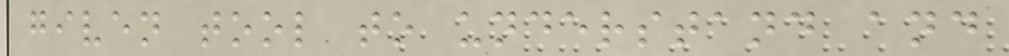given tool to understand and
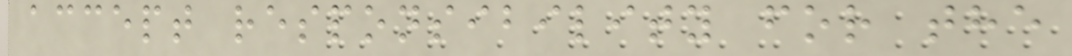accept responsibility for the
